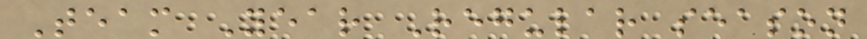Team Year Regular season
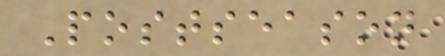Postseason
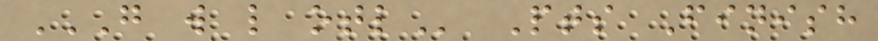G W L OTL Pts Finish
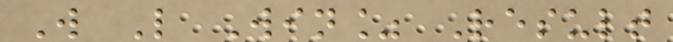W L Win% Result
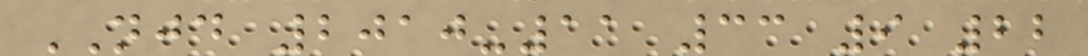NJD 2010-11 33 9 22
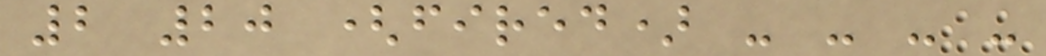2 20 (fired) - - - -
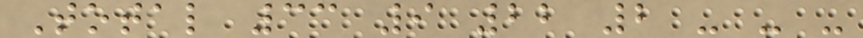Total 33 9 22 2 - - -
